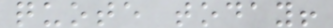quote today!
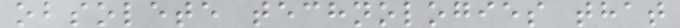obsolete technologies that
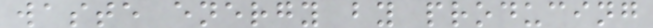waste energy by producing
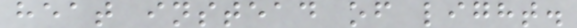heat instead of light.
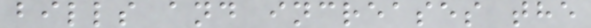bills and increases the
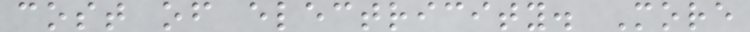cost of electricity. More
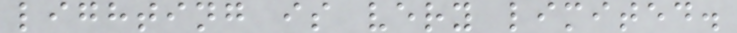lighting is very limited.
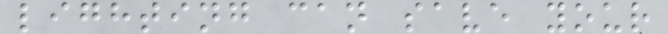lighting can save your
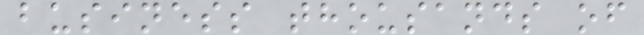business thousands of
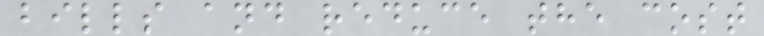bills and reduce the cost
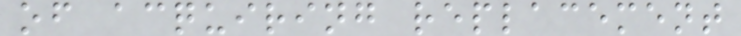of acquiring replacement
